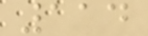114
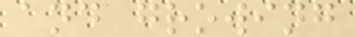and growing
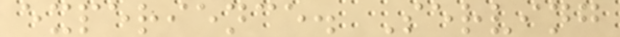experience. Serving
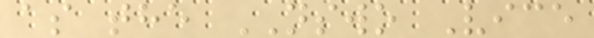as the NSWO Vice
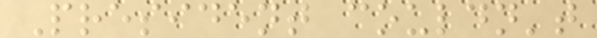President couldn't
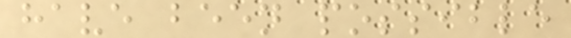have been possible
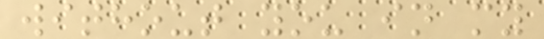without you in my
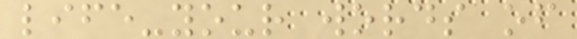life-your words of
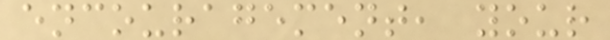encouragement, your
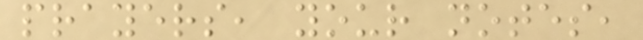prayers, your notes,
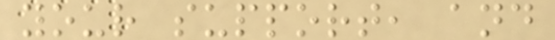your support, and
